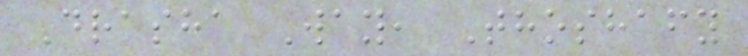Drasha Way, Thoshafy
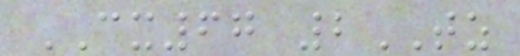CX67 2TZ
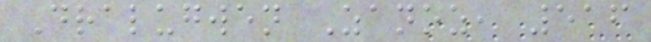Dralugwen Zanoz, 516
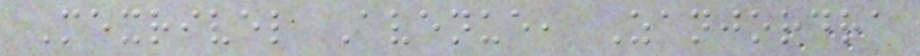Mexrivel Avenue, Zanjordra
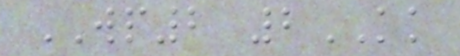WP2 2KK
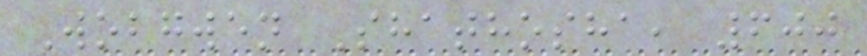Wobgwen Shathosha, 600
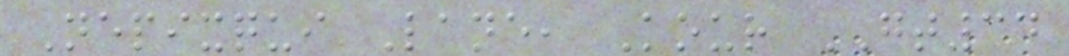Nepixqui Lane, Kour GT34
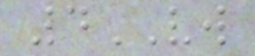4VW
